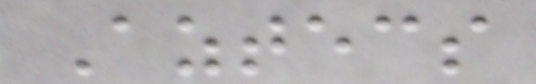Aztecs
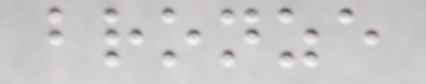bronze
